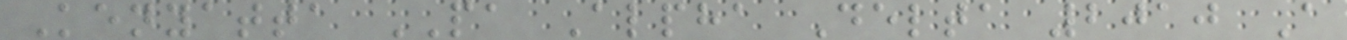Kenyatta PA Alpha Delta 2010 A
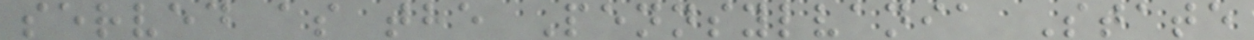served as the Pennsylvania State
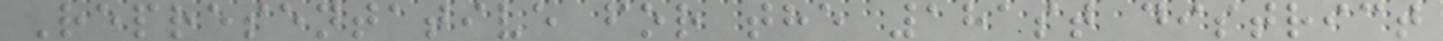Representative for the 181st district
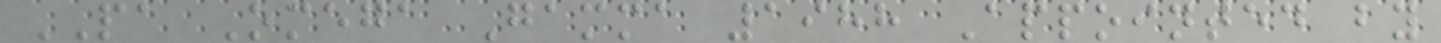PA Omega Gamma 1988 Appointed by
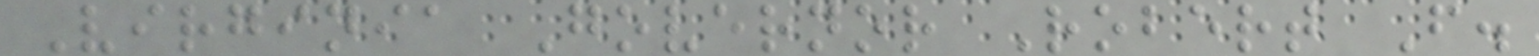Virginia Governor Robert F.
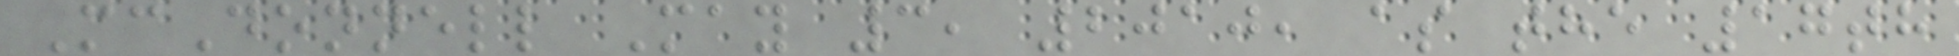McDonnell May 3, 2010, as the 17th
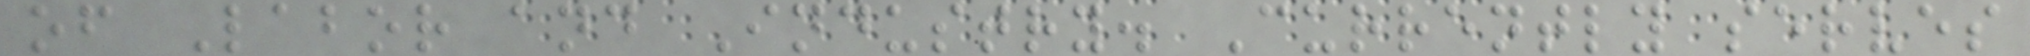of Labor and Industry. Currently serves
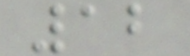12
